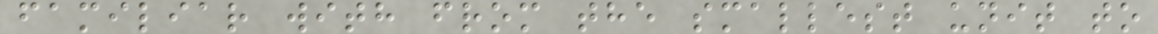familiar with from the smallest unit to
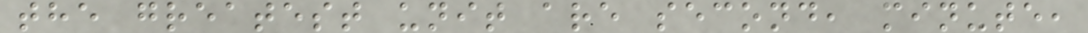the greatest unit are second, minute,
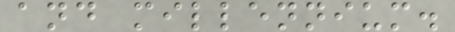and millennium.
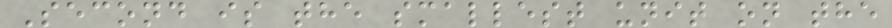Second is the smallest unit on the
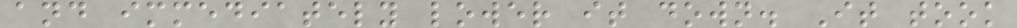and immediately lower it down. It took
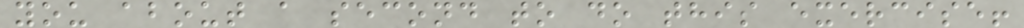you about a second to do this exercise!
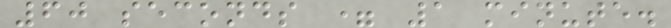60 seconds = 1 minute.
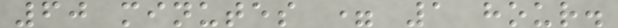60 minutes = 1 hour.
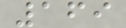169
